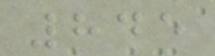845
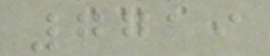7719
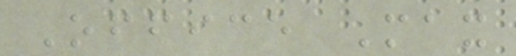Office Max
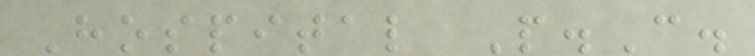Hospital P.C.
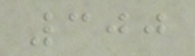300
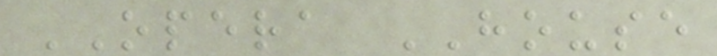OPERA HOUSE
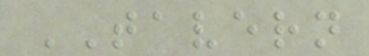TAVERN
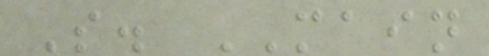S. MAIN
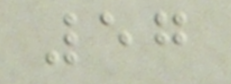57
